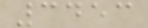3453
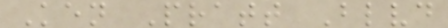Ken Pratt Blvd
